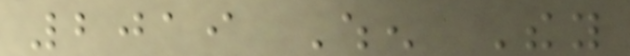2019 When They
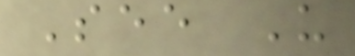See Us
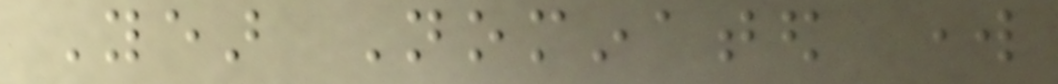Year Nominated work
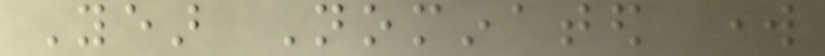Year Nominated work
